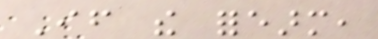If the forearm,
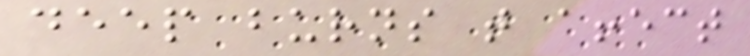deep burns that affect
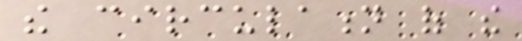the circulation of the
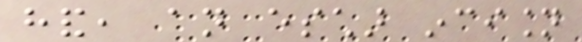hand, an eschar incision
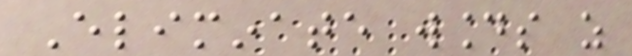Eliminate wounds as
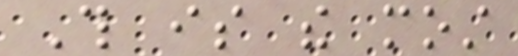This is the most
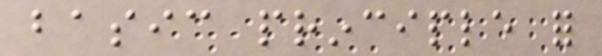basic principle for
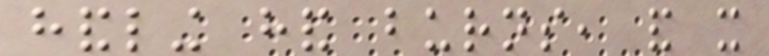handling hand burns, and it
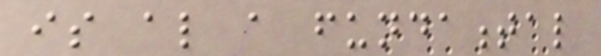is also a fundamental
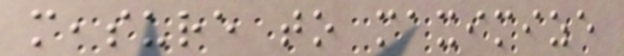measure to maximize
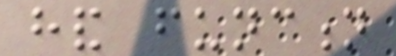hand function
